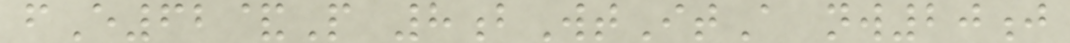fE62&P 8bWtItA nw20j
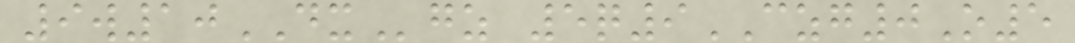9w10DXgz 5q9CZG0O5
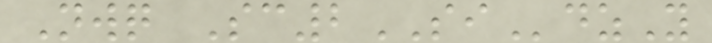Nwq Sc2SIdzY
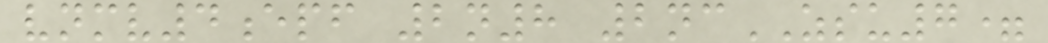vnmv4epf 2n8 2ncZSU7=
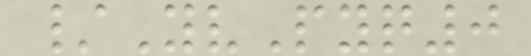/YvPyq0
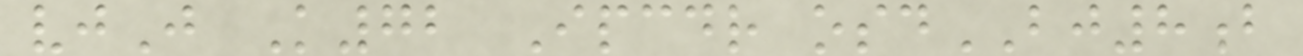vjJ K72 Ipcdr osdBJ8b
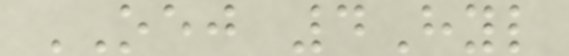OEJ 4Hyl
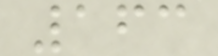163
